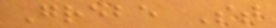Grebe St
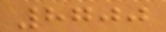8700
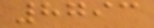8793
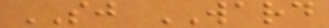SJ WARD
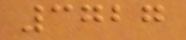3727
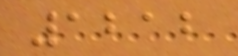1212
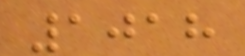1018
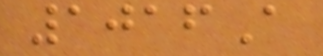1016A
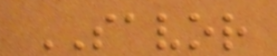SAVOR
